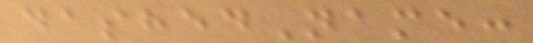dashedName:
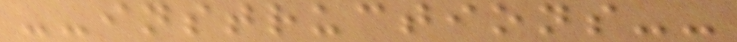--instructions--
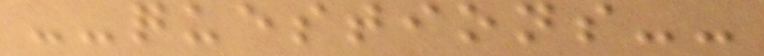--questions--
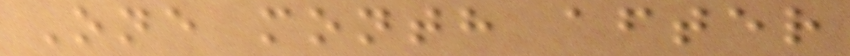One month after
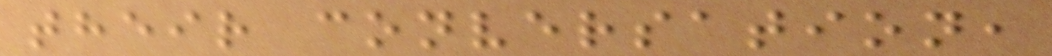their conversation,
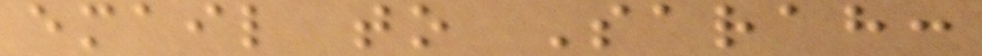email to Sarah:
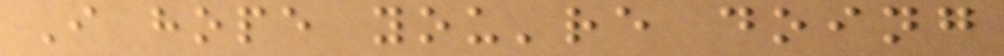I hope you're doing
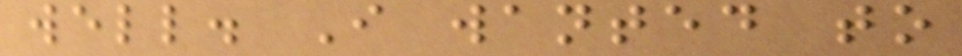well. I wanted to
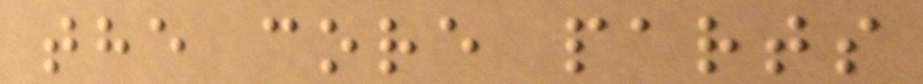the core parts
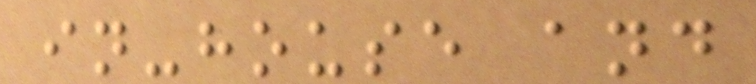in-house and
